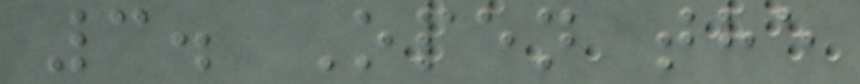3. Open the
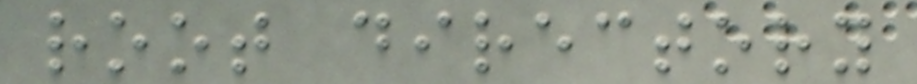root directory
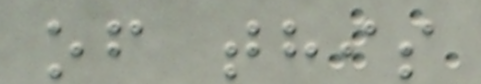of this
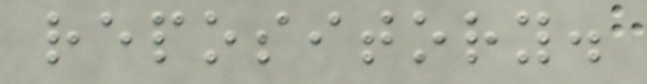repository.
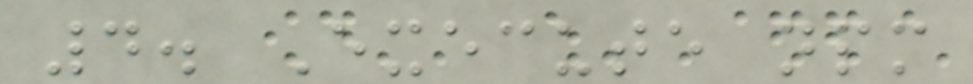4. Execute npm
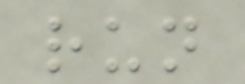run
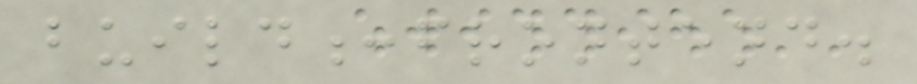build:frontend.
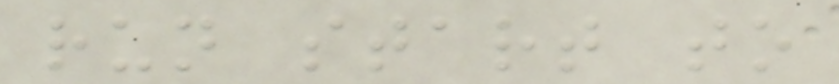run start to
